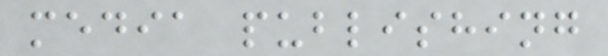media publishing
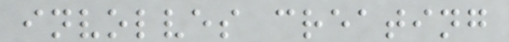involves creating
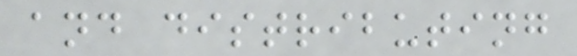and distributing
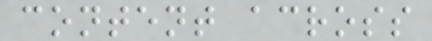content across
